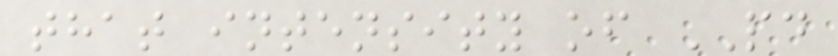that intensity of PD
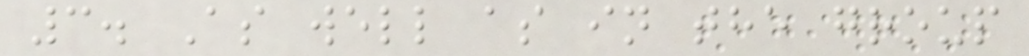3. As well as in the group
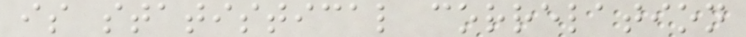is statistical correlation
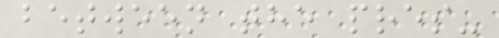between the pres-
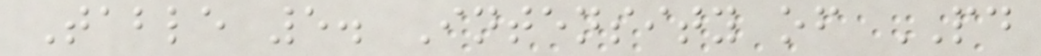Table 5. Intensity of PD
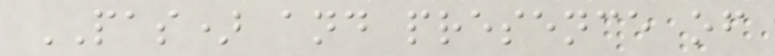PAS) and presence of
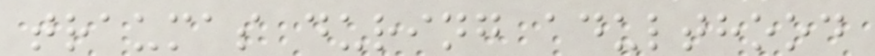traumas during adulthood
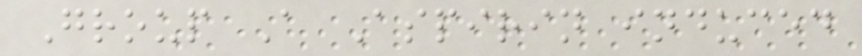Group A Aspirin induced
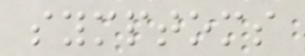symptoms
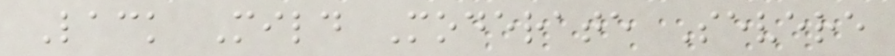Lack Mild Moderate Severe
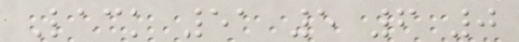Lack 51 5 6 0
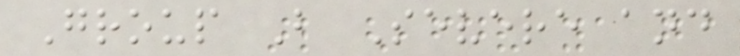Group B Severe and
